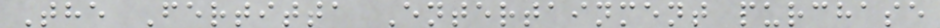The Fertitta Entertainment purchase
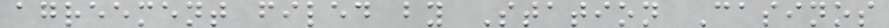agreement filed by Station Casinos
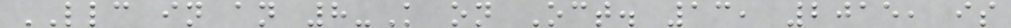LLC in an 8-K on Oct. 13, 2015, is
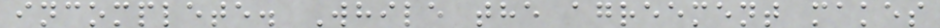incomplete. While the agreement makes
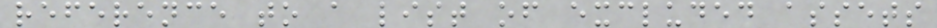reference to a list of excluded assets
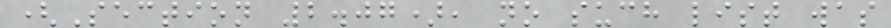(Section 2.07), no such list was
